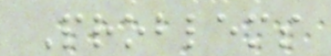Problems
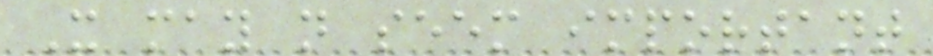It may not seem important
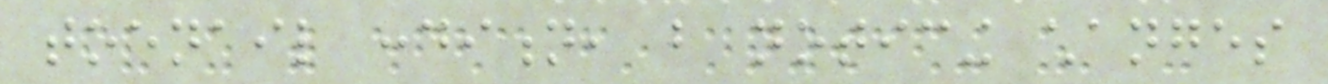toenail condition, but noticing changes
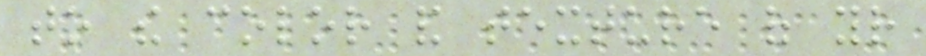to the color and texture of your
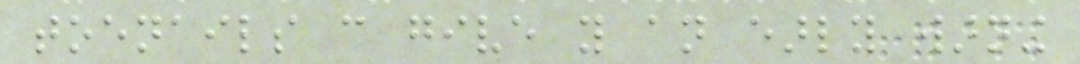toenails can give you an early warning
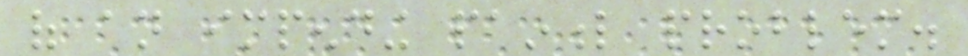of an impending painful problem.
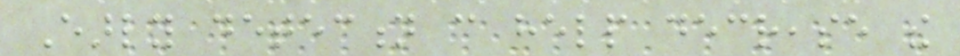Early detection can help decrease the
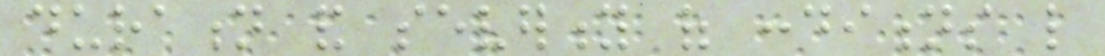duration and severity of conditions like
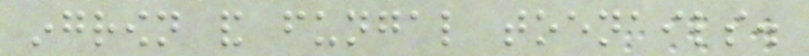ingrown and fungal toenails.
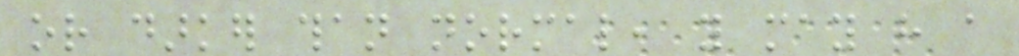or darker than normal, you may have a
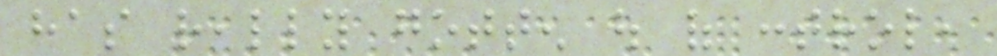has really gotten out of control,
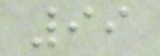99
